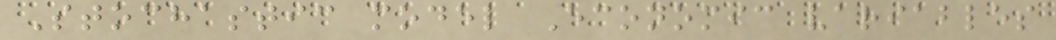Stochastic model Economic variables
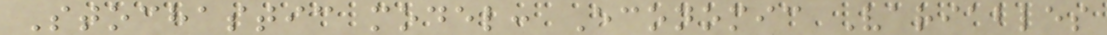Stochastic model: Economic Variables
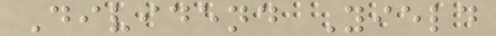Dividend Yield
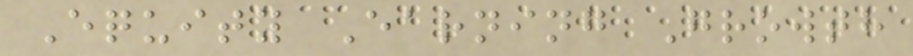Equity Earning Growth
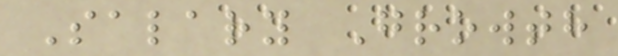Salary Growth
